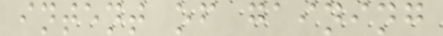intent of gaining
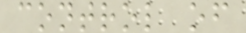control of
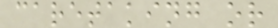caretaking or
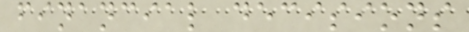financial decisions
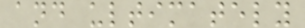and ultimately
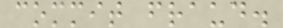commit fraud.
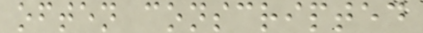often conscripted
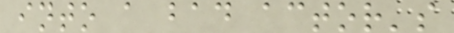into a bad actor's
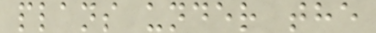plans under the
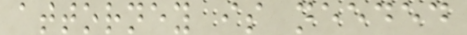attorney is needed
